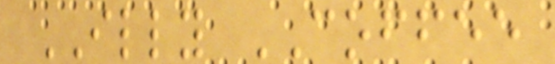ILLY COFFEE
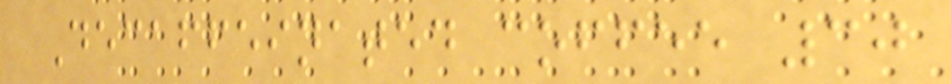Decaffeinated coffee 30
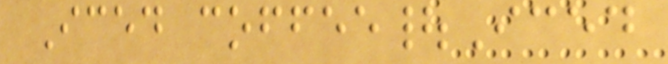Iced coffee|Iced
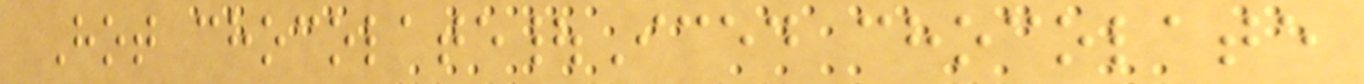Hot chocolate|Iced chocolate
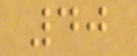40
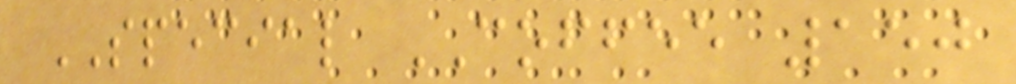SPECIAL COFFEE 150
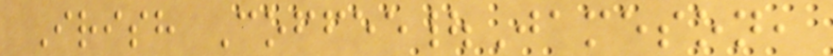Irish Coffee|Jameson,
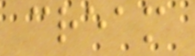cream
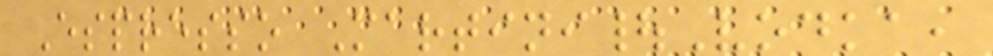Espresso Martini|Vodka,
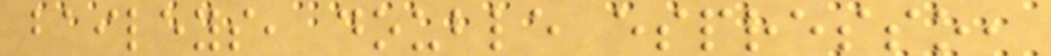baileys, double espresso,
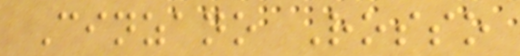Cinzano Rosso
